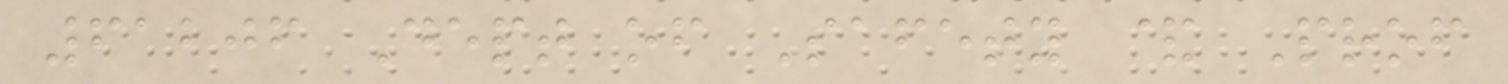61206 Dept of Safety & Prof
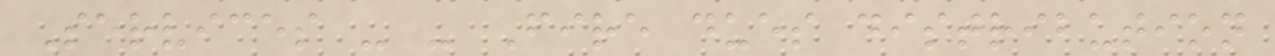Services - - Fire dues distribution
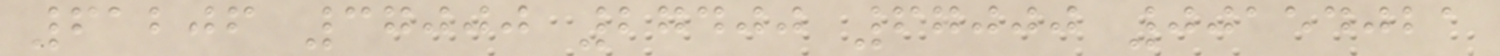61206 37000 27400 67000 00154021
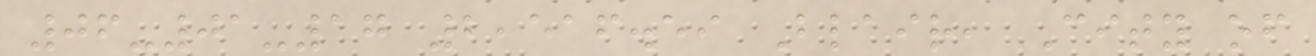06-01-17 2,516.59 Blair, City of
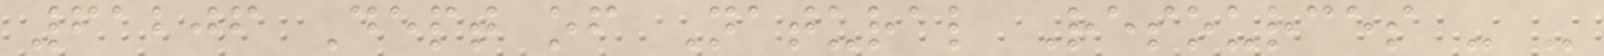61206 Dept of Natural Resources - -
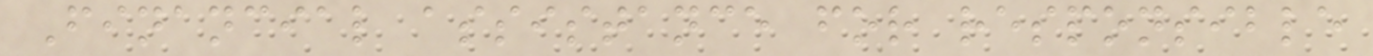Financial assistance for responsible
